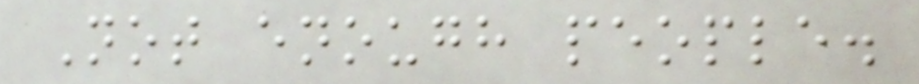Not enough people.
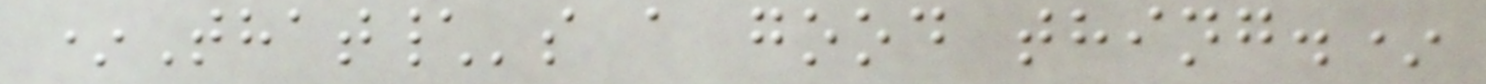*That\'s a good thing.*
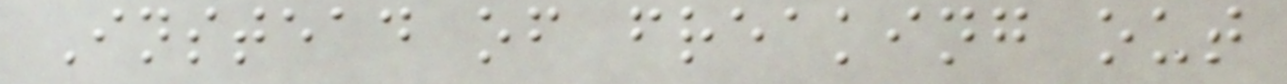Instead of freaking out
